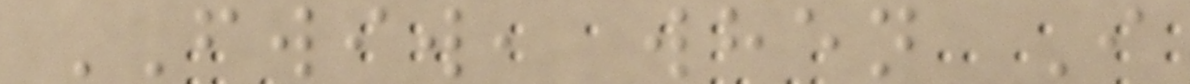FWIW, when I
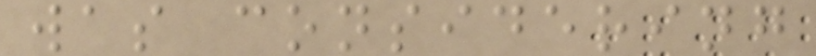was considering
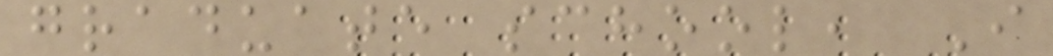graduate school, I
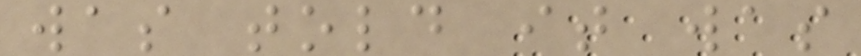was told it was
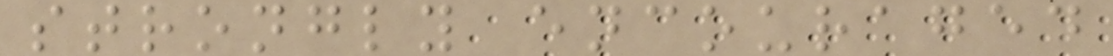strongly encouraged
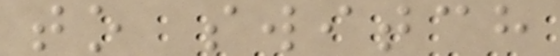to switch
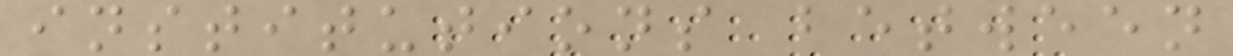institutions between
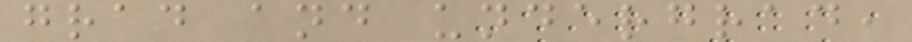grad and undergrad,
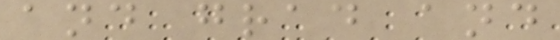and grad and
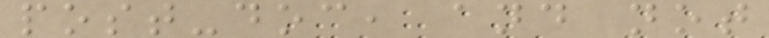post-doc, and not
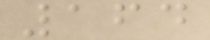164
